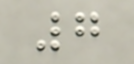7
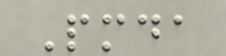Pmda
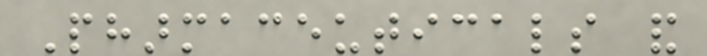Pharmaceuticals and
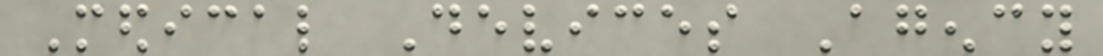Medical Devices Agency
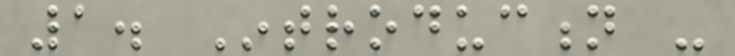1. Introduction -
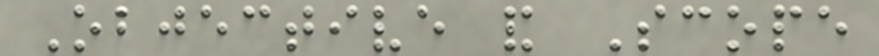Objective and Scope
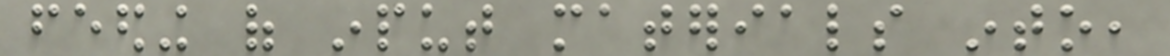feeding of input materials into,
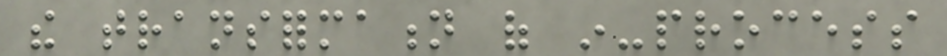the transformation of in-process
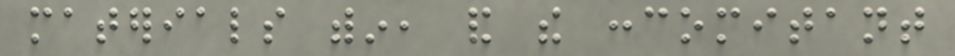materials within, and the concomitant
